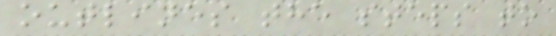outlines the steps to
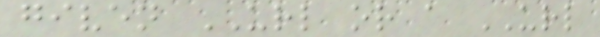given URL or a URL
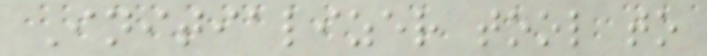Initializer tool to
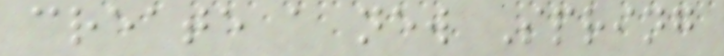create a new Spring
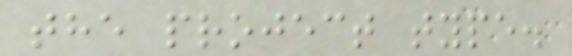the project type.
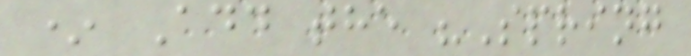* Add the "Spring
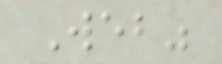Web"
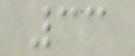33
